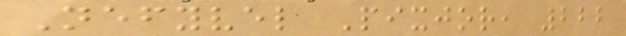Nefyvel Pixjor, 222
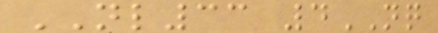NL33 4NQ
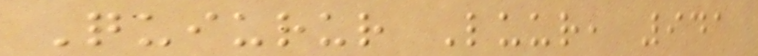Quiurur Luur, 941
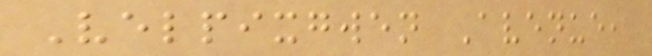Velpixgwen Avenue,
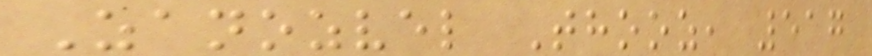Zanozvel Thooz, 517
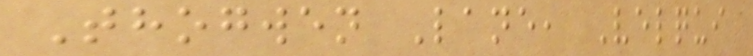Thogwen Lane, Velqui
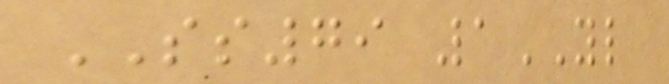SS79 1YL
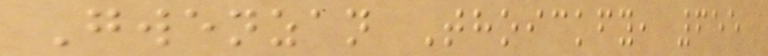Gwenzan Thoickfy, 655
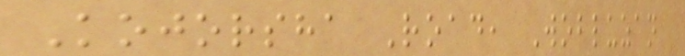Kojorsha Road, Wobluzan
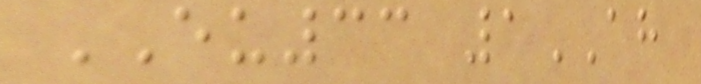EU33 1AH
